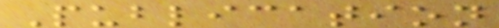Publication
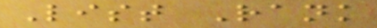List Rank
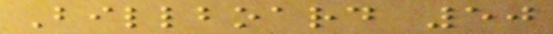Billboard 50
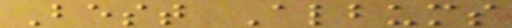Best Albums
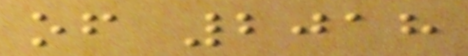of 2018
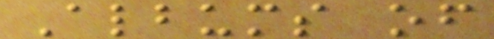Albums of
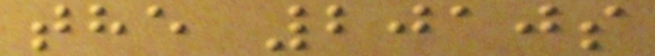the 2010s
